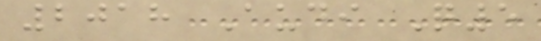2018 Audi Q5
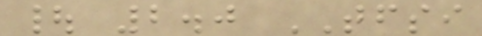| 2.0 TFSI
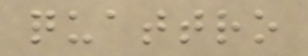quattro
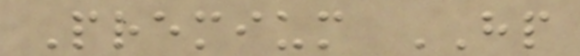Premium HP
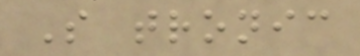S tronic
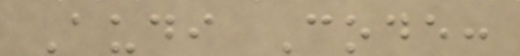Audi Code:
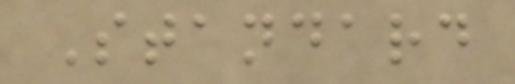Standard
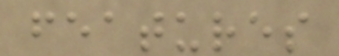features
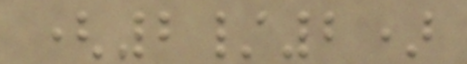(2/2)
